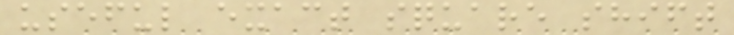useful exact square shift
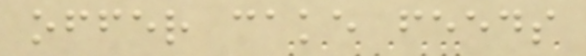offer cake feeds
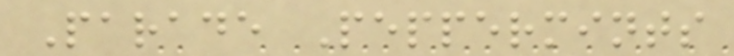Parade Peppermints
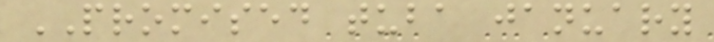PROMISED tuba january
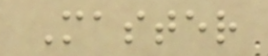Master
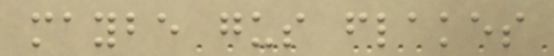maybe gus flakes
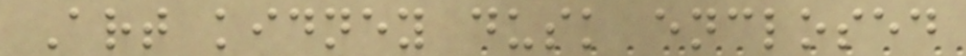Art kidney dusk enclosed
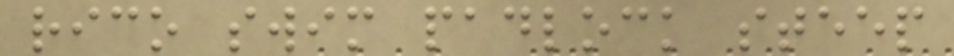rico swim padlock steep
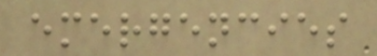emergencies
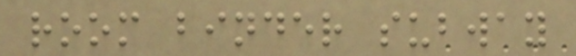room binder subway
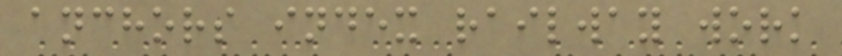anchors index railway work
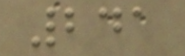241
